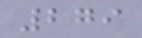279
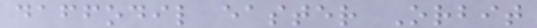daffodil easter Orbit
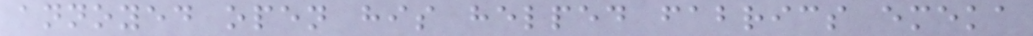annoyed open his helped fabrics emeka
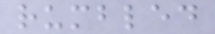rumbled
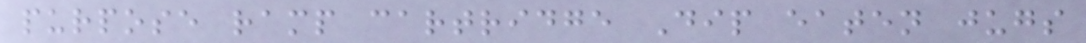purpose ramp cartridge Dip eaten jugs
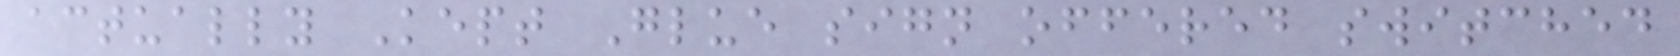actually Kept Glue sign offered switched
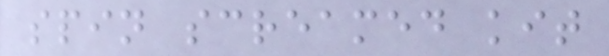spin screamed kit
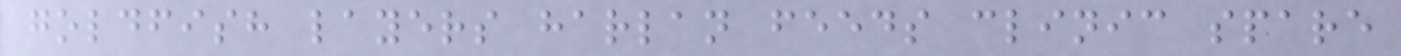goldfish layers harlan feeds clinic spare
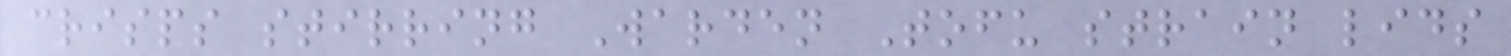crisps stirring Warden Tofu strain lids
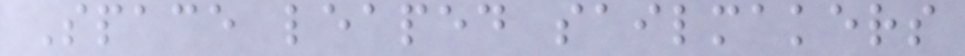Space leaped sailmakers
